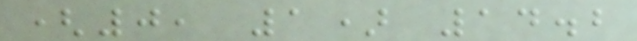(0, 1) 14.2
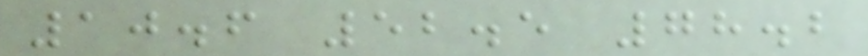10.6 52.5 78.2
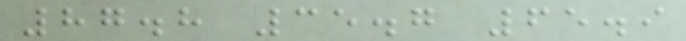87.8 35.7 65.9
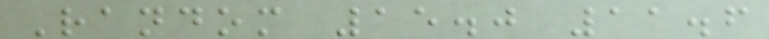Random 15.0 11.6
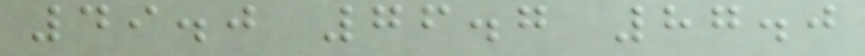49.0 76.7 87.0
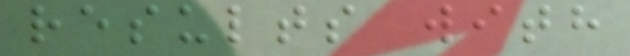results with
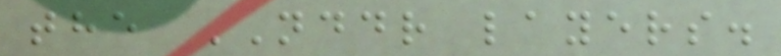the NDDR layers.
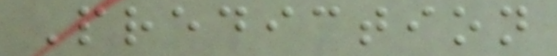Prediction
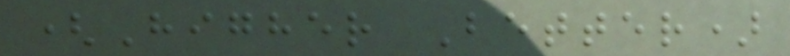(Higher Better)
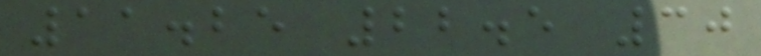11.25 22.5 30
